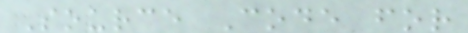Source Code for
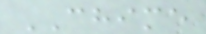CHIME
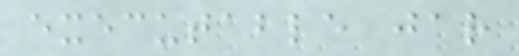executable jar
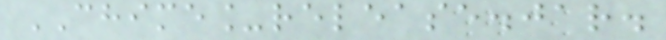CHIME_release.jar.
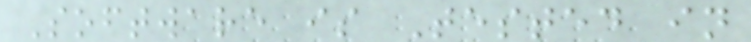Software is Tested in
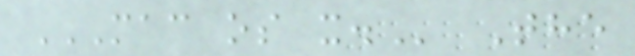MAC OS X. The
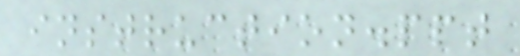instruction.ppt
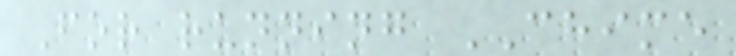For running CHIME
